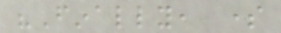"Finally, some
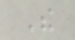The
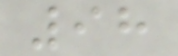98
